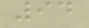94
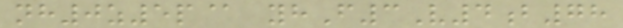nh0z5p@ yhF3V4b78
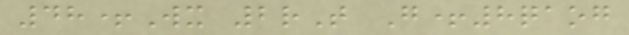48+Wx 2rT G+8qaog
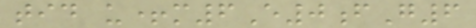tid u+m6E0fG6
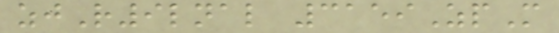zjR9lnal 3159ZpM
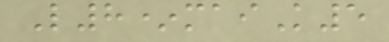L8*maiK5
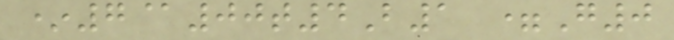*7@00t4B1 =G0
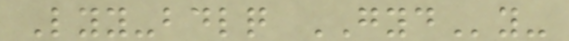Lyy-bdlq GYDy-
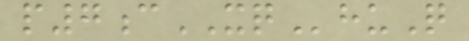p7cXQhuQ
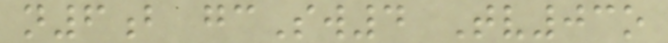n6b gcSw4 Tv03o
